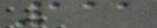111
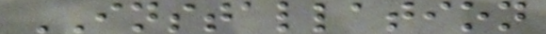INSTALLATION
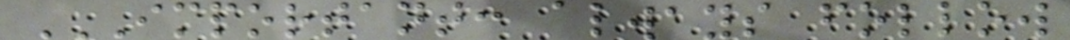IMPORTANT: ALWAYS FOLLOW
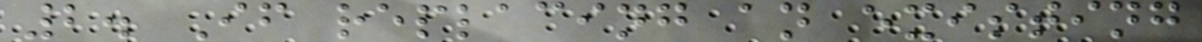2. If replacing an existing
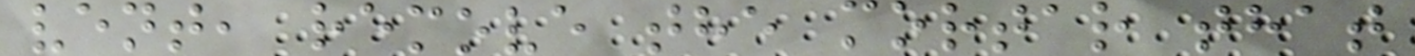vent, remove the mortar that
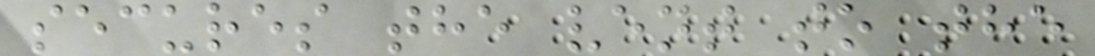secures the vent to the
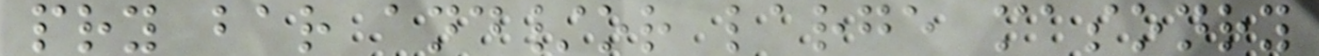pry bar and/or large masonry
